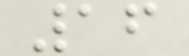16
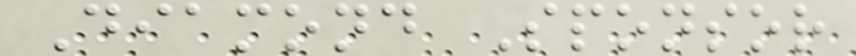Diamond Sponsor
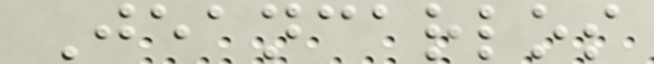Jeancarlos
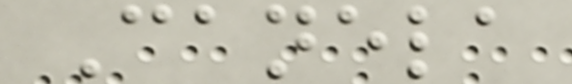Canela
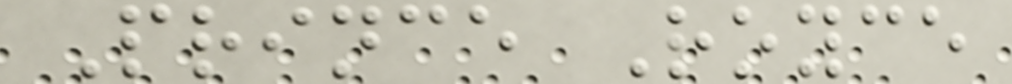Prince Royce
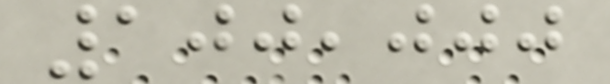100,000
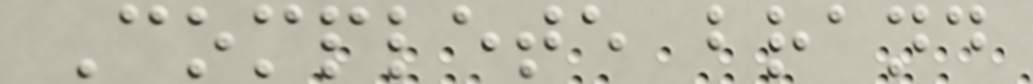Complete brand
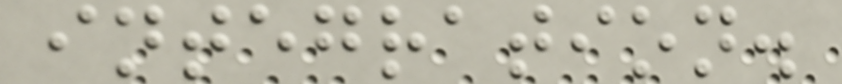integration.
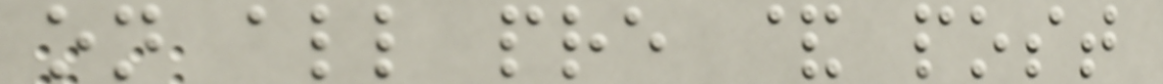on all pre & post
